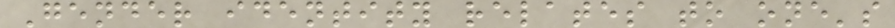Gender identity relates to one's
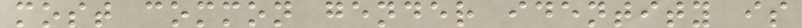most common gender identity is
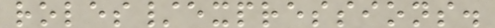roles/expressions.
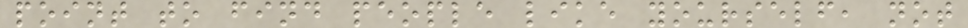point to find people like yourself, not
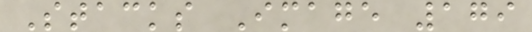Stacks Image 179
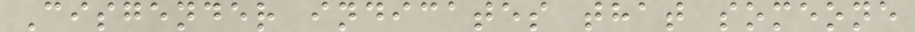Cisgender indicates that someone
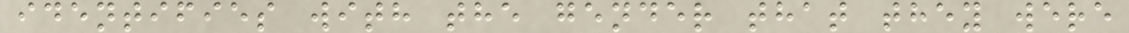identifies with the gender that they were
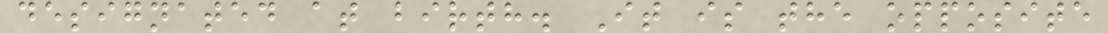designated at birth. It is the opposite
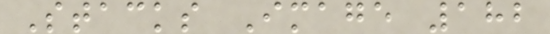Stacks Image 182
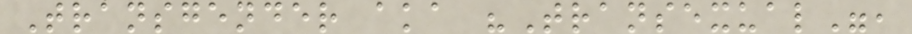Transgender aka "Transexual",
